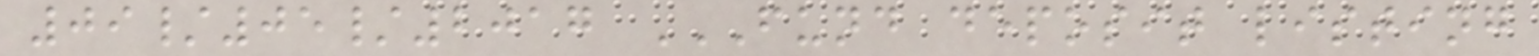09/05/2017 FUND DEPOSIT LISTING
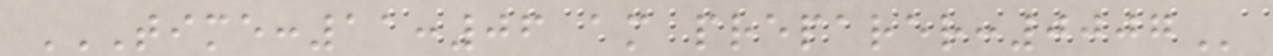TIME:11:06 AM PREPARER:0007
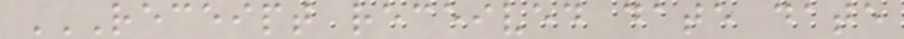RECEIPT RECEIVED DATE DATE
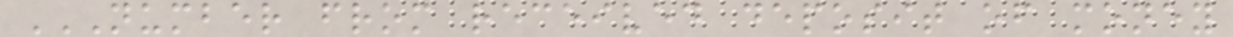NUMBER FROM RECEIVED DEPOSIT OF MONEY
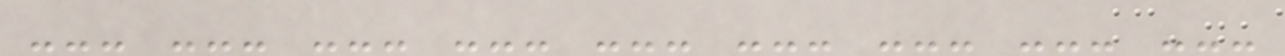--- --- --- --- --- --- --- --- ---
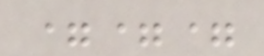===
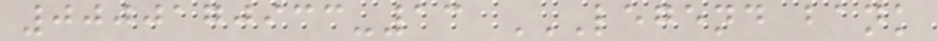0000170933-13 LEGEND BANK
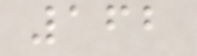162
